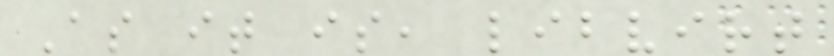As it is, libvirt
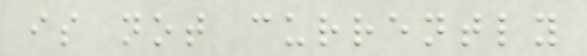is not currently
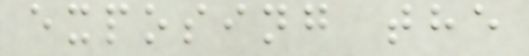exposing the
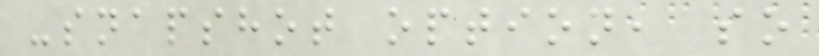-snapshot option, so
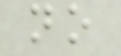no
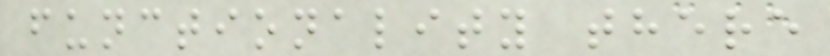functionality there
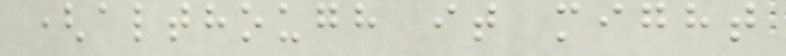(although it might
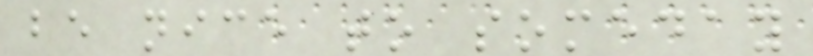be nice to someday
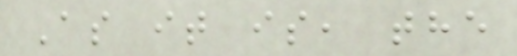As it is, the
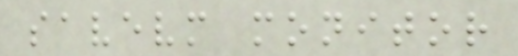savevm monitor
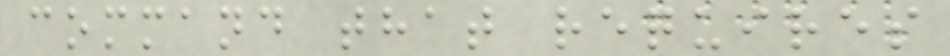command that requires
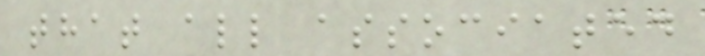that all associated
